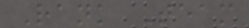Rank Team
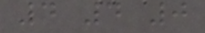4 4 0
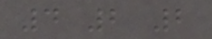4 2 2
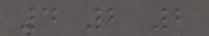4 2 2
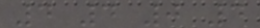4 4 0 4
